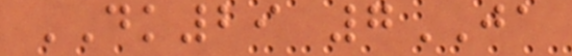DK29 7JA
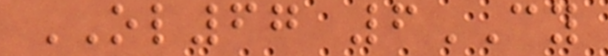OL67 6CY
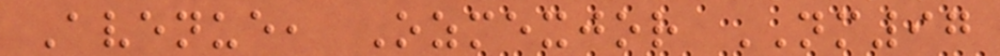Avenue, Ozmexjor NM97
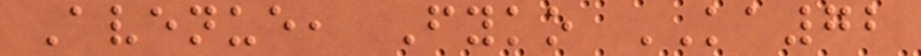Avenue, Fyko KA72
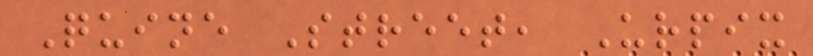Quine Street, Urpix
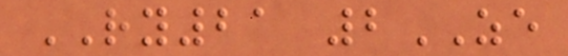RY21 2ZE
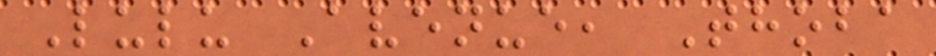Lulu Avenue, Thoba
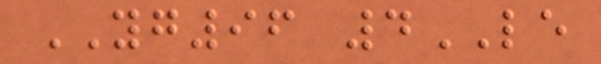YG96 4LE
